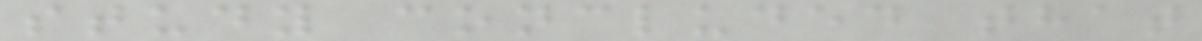study concluded that
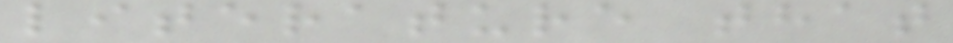literature that
